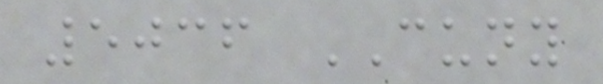5036 CUNY
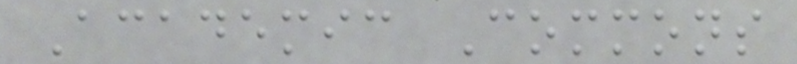Academic Commons
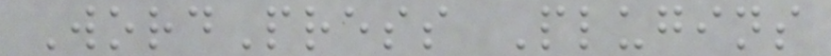WordPress Plugins
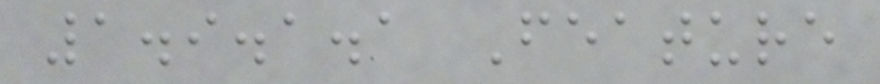1.9.1.1 Feature
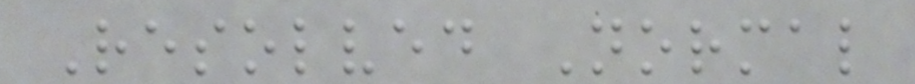Resolved Normal
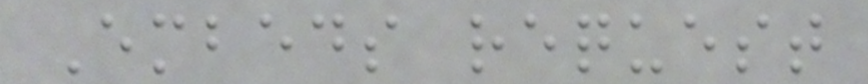Embeds request
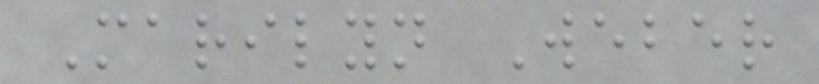Marilyn Weber
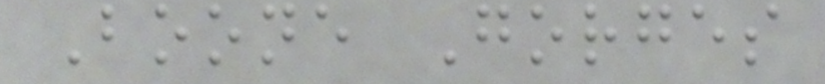Boone Gorges
